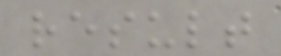result
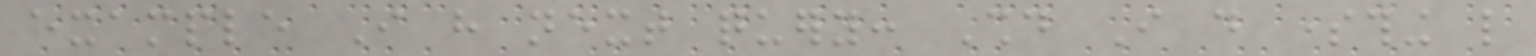example I have next query: Should I do something like
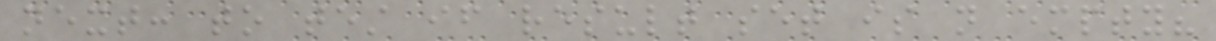next: to test if result set is not empty?
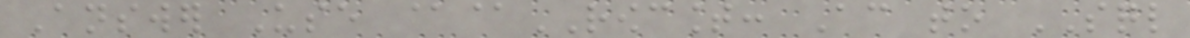Answer Use @@ROWCOUNT: According to SQL
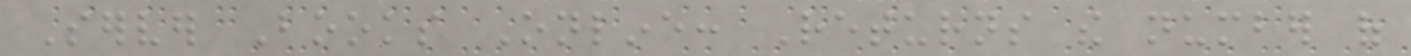Server Books Online: Returns the number of
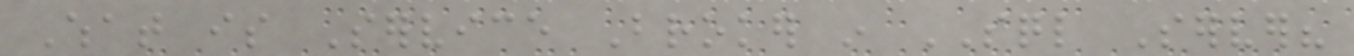What is Service Broker in SQL Server?
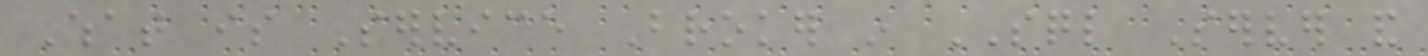What is Service Broker in SQL Server and
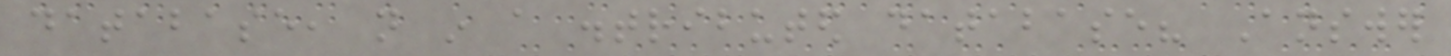database, not in a distributed database? Answer
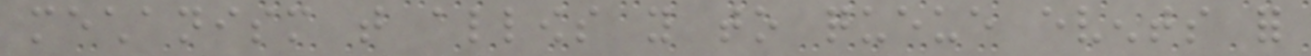mechanism that allows you to queue events for
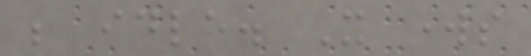be idle. It works
